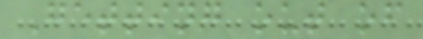Getting out of
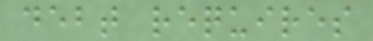debt requires
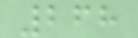268
